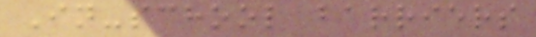In-school barriers
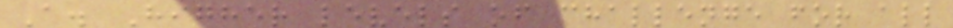A. Higher levels of challenge for all
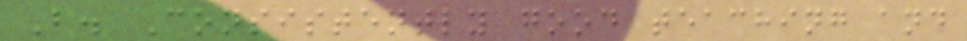B. Consistently good teaching and
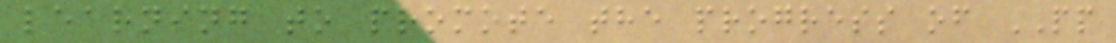learning to promote the progress of PP
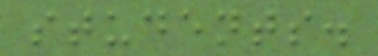students.
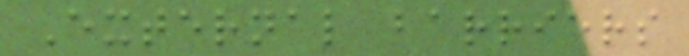External barriers
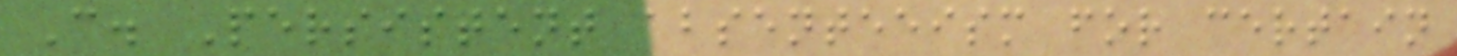C. Persistent absenteeism for certain
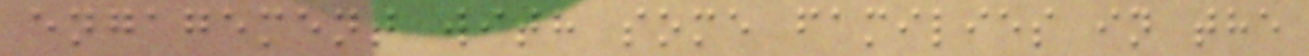engagement with some families in the
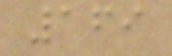169
